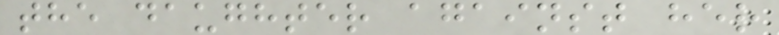the daughter against her
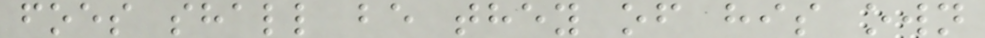foes shall be they of his own
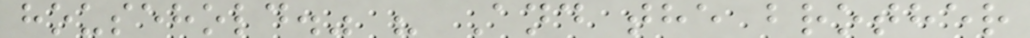household." " And the brother
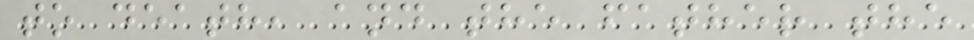to death, and the father the
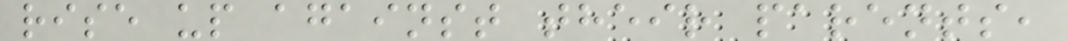rise up against their parents,
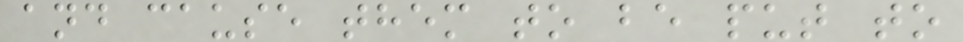and cause them to be put to
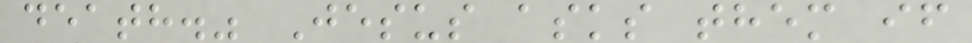death." Jesus asks them if
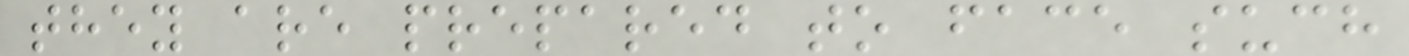they are prepared to face such
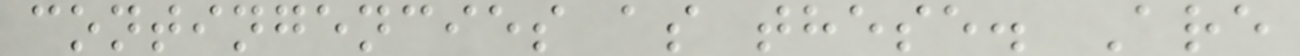contingencies as these. Are
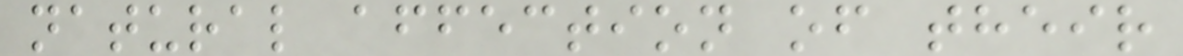natural affection of their
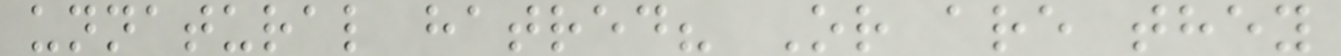unnatural hatred? Or are they
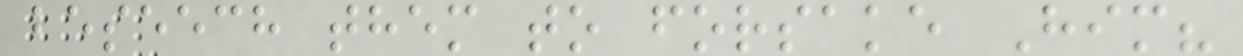beseech them to forsake Him?
